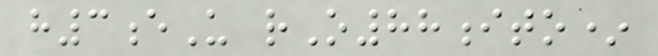h3eU rO88ito*
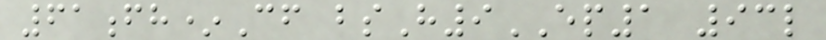61fh*Cf bsH9EP1 93l
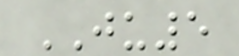JU5
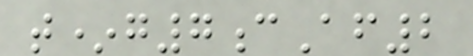t*g7cAf2
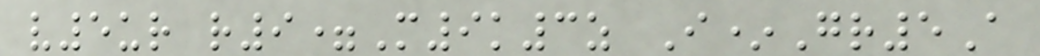v5ur r9=M9k3z I*Gr5A
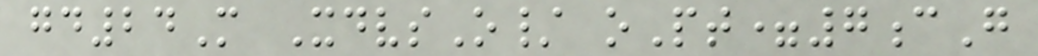gd24M XdvsO/ oPt=7cG
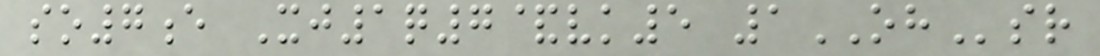so7e Xj1q7&vk5 1OHsr
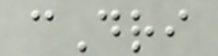cDri
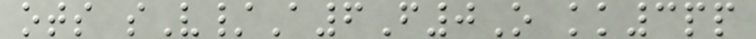ots sV/A6F0O kk3pp
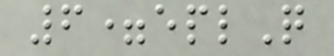6=eplQ
